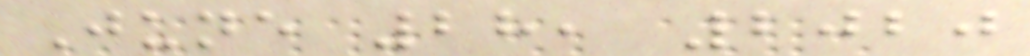June 28, 2020
